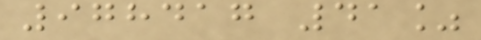978417 41%
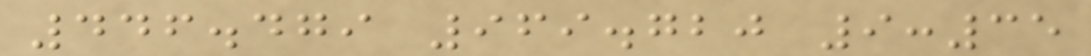446.479 969.720 9:35
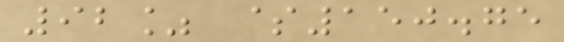92% $150.75
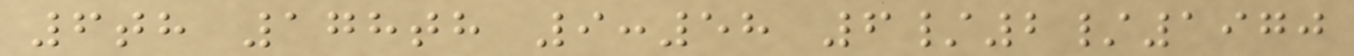6th 178th 9:58 6/2/1970
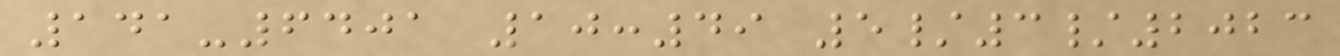141-6401 10:49 5/3/2023
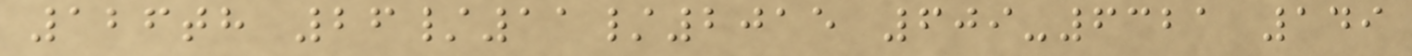126th 26/11/2015 609-6321 149
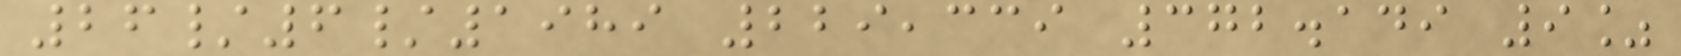26/6/1989 229,339 372.149 9%
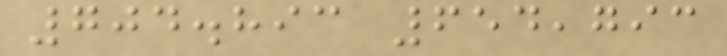704.893 654,793
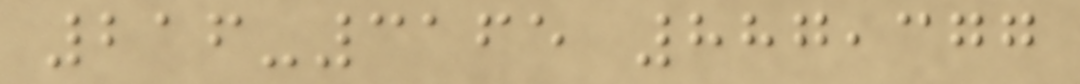216-3165 887,377
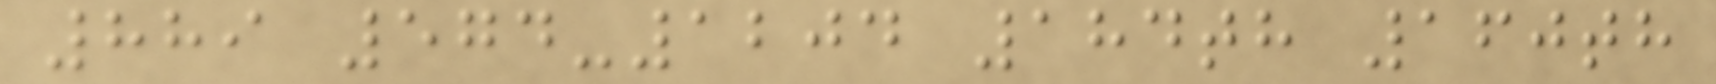889 574-1204 184th 160th
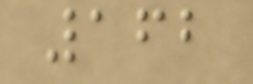162
